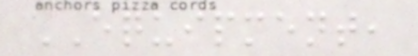EQUIPMENT,
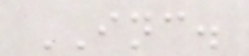INC.
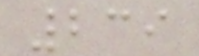239
